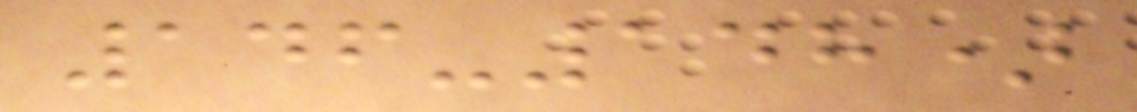146-148)
